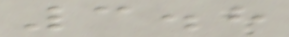3.8
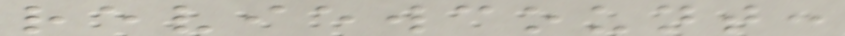reviewcount:
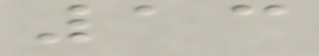13
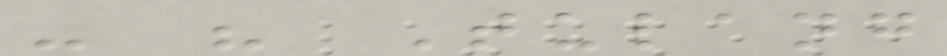- " Tulang
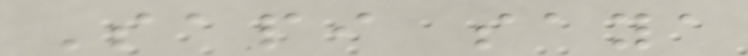Sapi saya
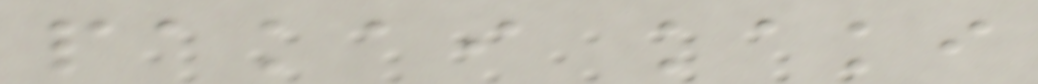pakai kaki
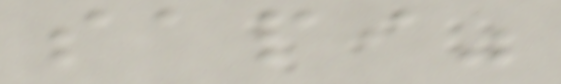sapi"
